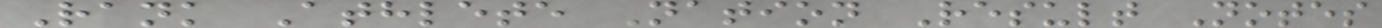Rank Athlete Nation Result Notes
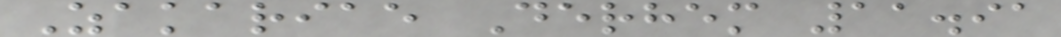Zakariae Derhem 11.91
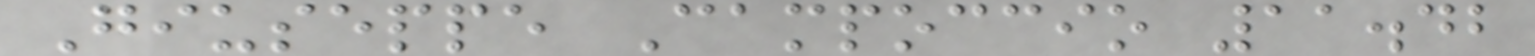Giuseppe Campoccio 11.42
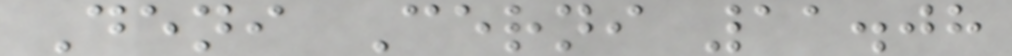Deni Cerni 11.08
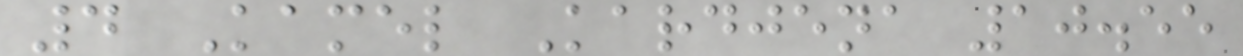4 Kamel Kardjena 10.55
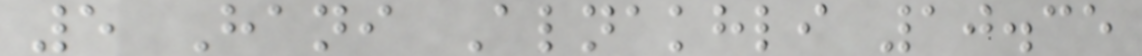5 Hani Alnakhli 10.35
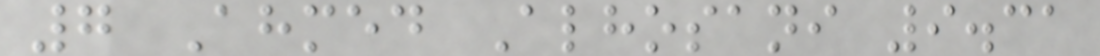7 Ahmed Alhosani 9.31
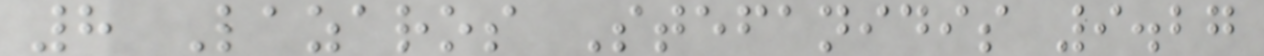8 Lazaros Stefanidis 9.27
